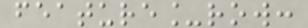feature_row:
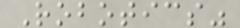Robotics"
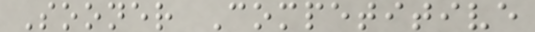Sooner Competitive
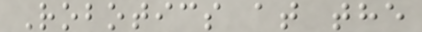Robotics at the
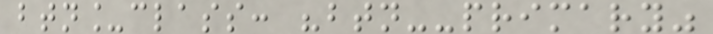btn_class: "btn--primary"
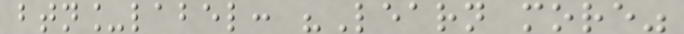btn_label: "Learn more"
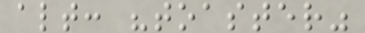alt: "toaster"
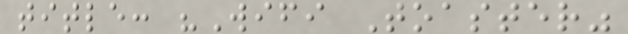title: "Wifi Toaster"
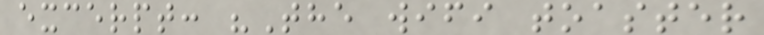excerpt: "The wifi toaster
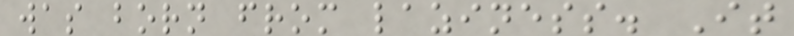was born from laziness. It
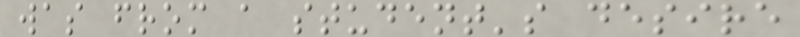was from a student's desire
